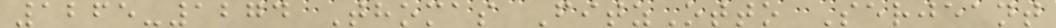1265-1274 Thomas FitzOtto Serjeant
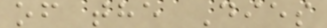of the Dies
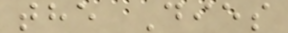the Dies
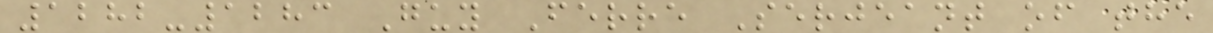1282-1283 Guy Ferre Serjeant of the
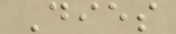Dies
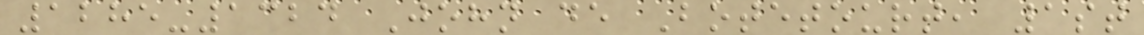1285-1324 John de Botetourt, 1st
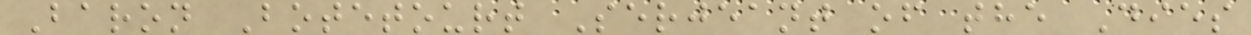Baron Botetourt Serjeant of the Dies
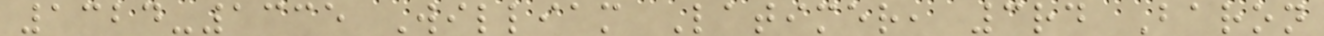1324-1335 William Latimer, 3rd Baron
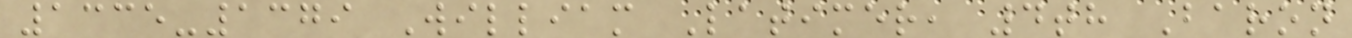1335-1379 William Latimer, 4th Baron
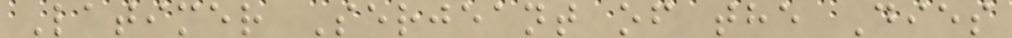Latimer Serjeant of the Dies
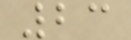23
